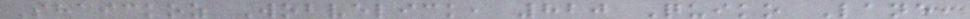Shaickoz Wobvelick, 820 Quiko Lane,
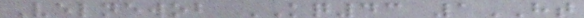Velnewob KQ43 1HT
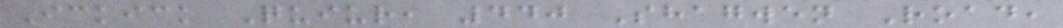Ickick Quiur, 440 Shagwen Road,
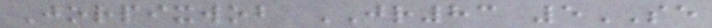Jorpixwob JR83 5SE
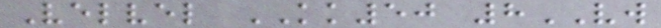Velvel KK50 8VW
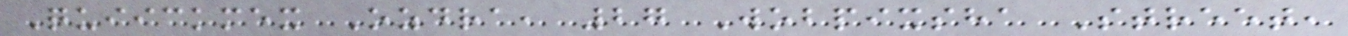Quiickmex Ozdra, 27 Wobpixsha Street,
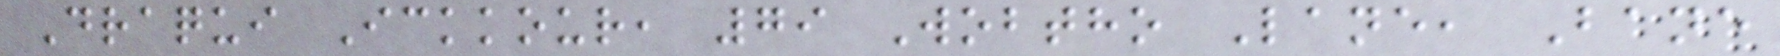Draqui Ickkour, 79 Wobtho Lane, Bane
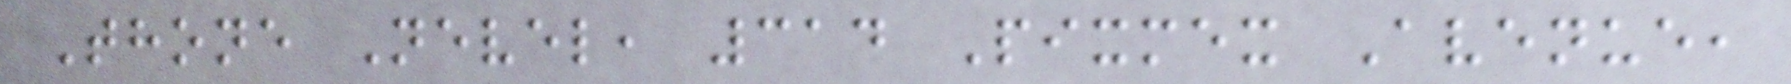Thone Nevel, 314 Pixmex Avenue,
